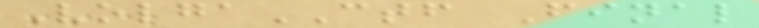VolgaCTF Final
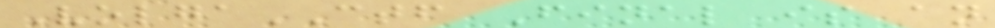VolgaCTF Final is an
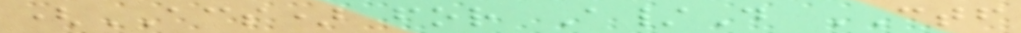(ACS) for A/D CTF
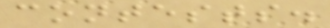contests.
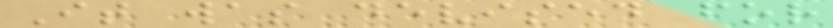It was devised for
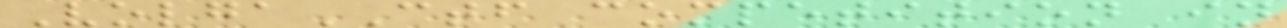VolgaCTF competition in
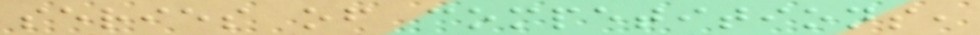series of competitions,
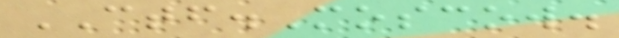CTF.Moscow.
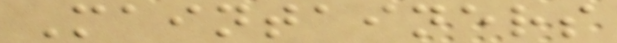Maintainers
